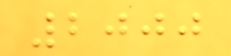2000
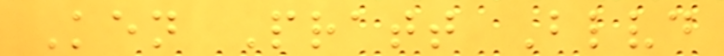Ken Pratt Blvd
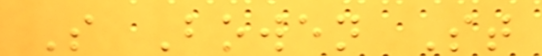S Bowen St
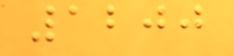1200
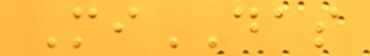MiDAS
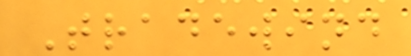Tradewind
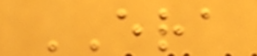ERA
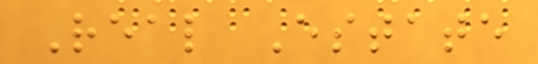Real Estate
